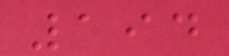194
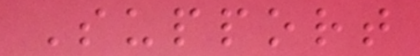Support
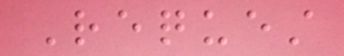Request
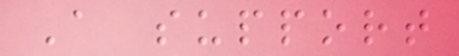A support
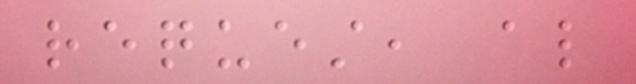request, also
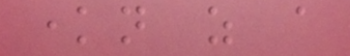known as a
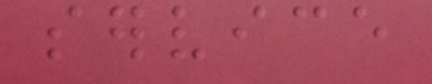service
